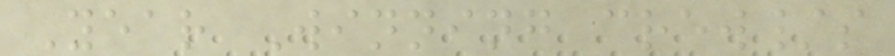Year Winning crew/s
